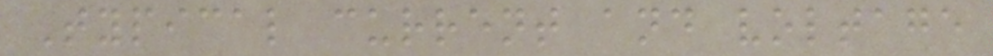Typical current and voltage
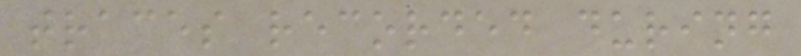traces recorded during
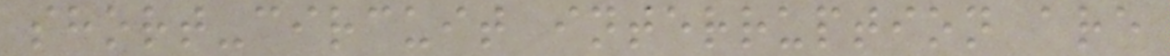short-circuit interruption are
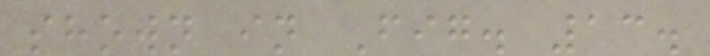shown in Fig. 13.
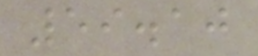59.10
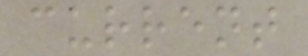current
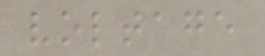voltage
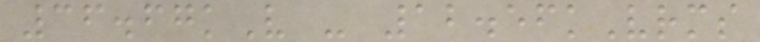36.67kV - 12.56kVrms
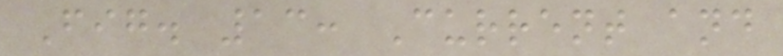Fig. 13: Current and
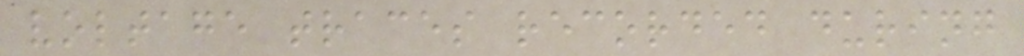voltage traces recorded during
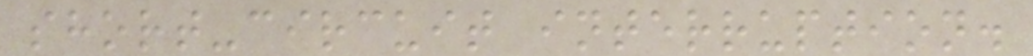short-circuit interruption.
